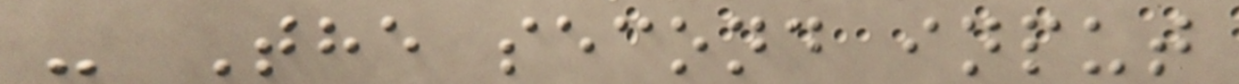- The second input
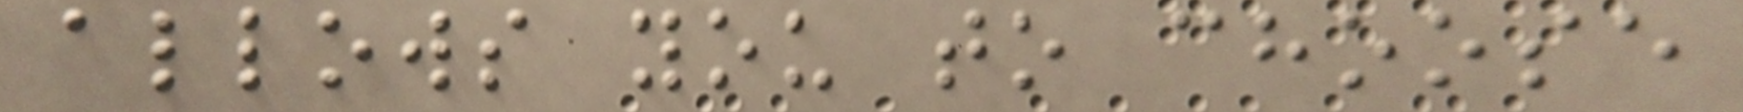allows you to choose
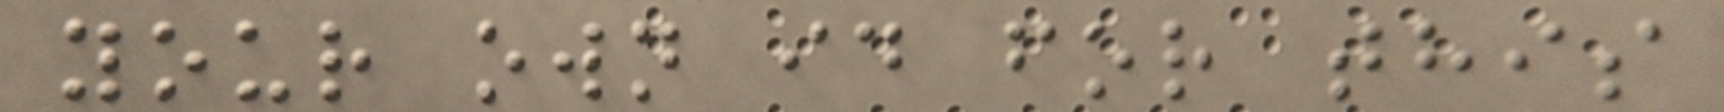your own id for this
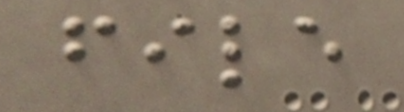file
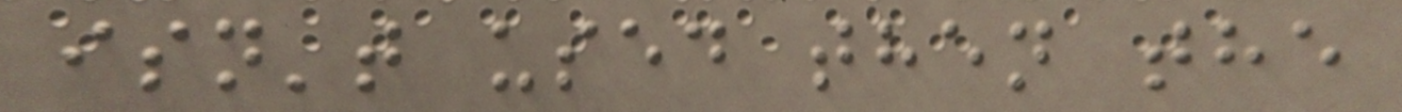isn't used then the
